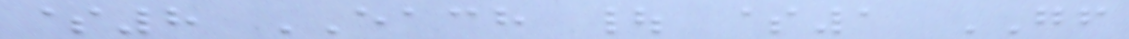$8 EACH | $1 GF
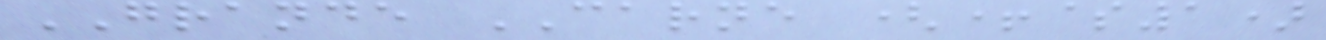GRANDE CARNE (+$1)
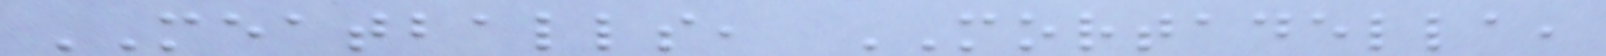MEATBALLS, MORTADELLA,
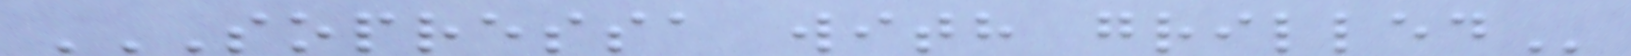SOPRESSA WITH GRILLED
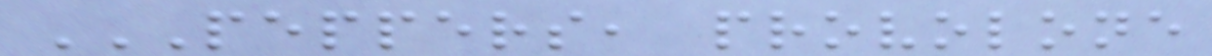PEPPERS, PROVOLONE
